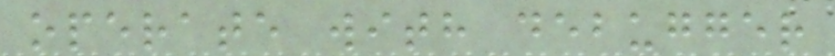operate with debugger
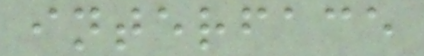interface
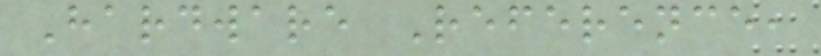Hardware Reference,
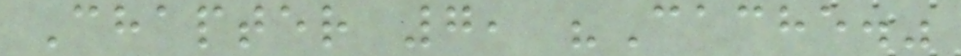Chapter 7, "Cache."
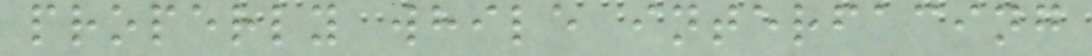properly while interfacing
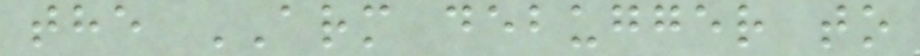the ARM debugger to
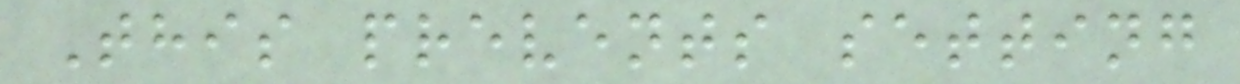This prevents setting
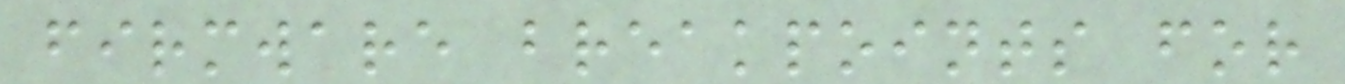firmware breakpoints for
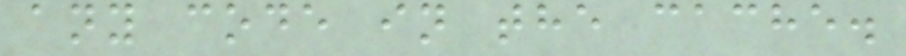any code in the cache.
